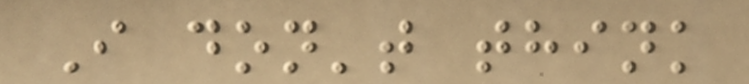I don't think
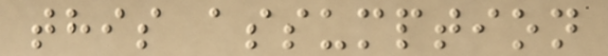this assumption
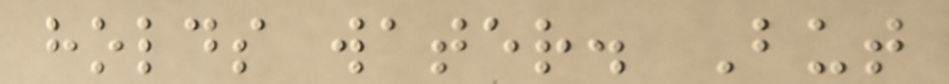holds water. But
